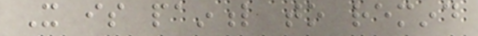It is painful to remind
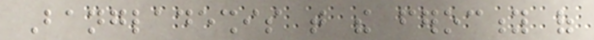Bangladeshis that the ferocity of
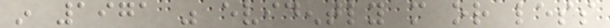in 1971 was evidently more or less
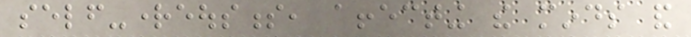self-righteousness, affecting the minds and
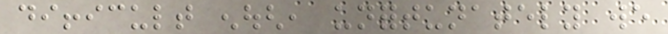difficult enough, unfortunately we
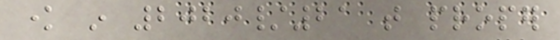know in 2020/21 that proper
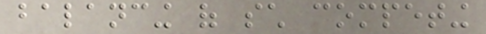balancing of such competing
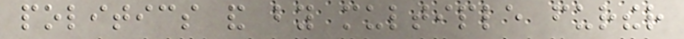politics and by multiple further
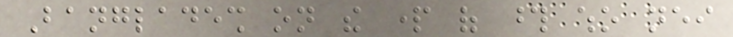Bangladesh on the part of those who neither
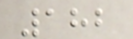182
